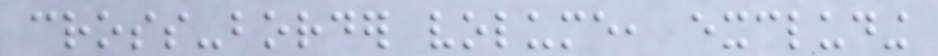cross-border volume, excluding
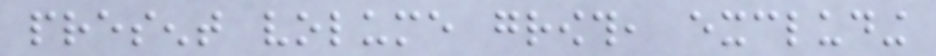present volume growth, excluding
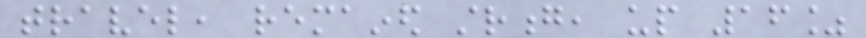travel, remained strong, up 16%
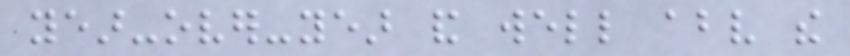year-over-year and well above the
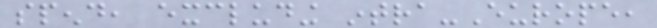spend, excluding intra-Europe,
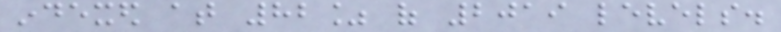indexed at 82% of 2019 levels.
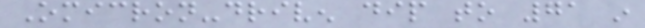Omicron-driven dip to 71 in
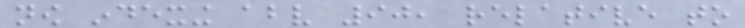now indexing above 90, relative to
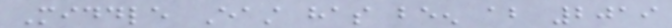Middle East has been about 2019
